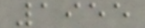1955
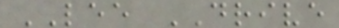LEE DRIVE
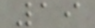19
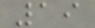19
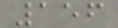156
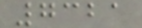7321
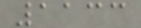1133
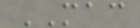MAC
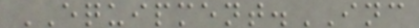EQUIPMENT.INC
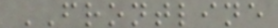FRONTLINE
